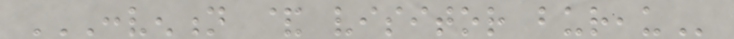CONVENTION & VISITOR BUREAU
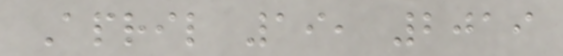April 19, 2019
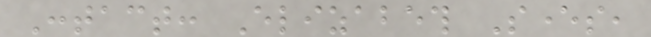Contact: Elizabeth Severs,
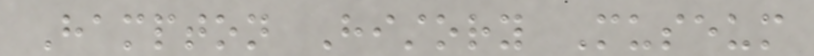Hampton History Museum
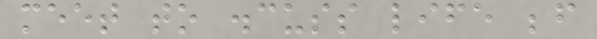meet to discuss life before
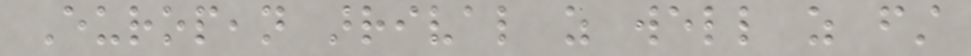European arrival as well as first
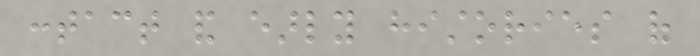contact and early histories of
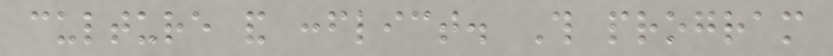culture and conflict. This program
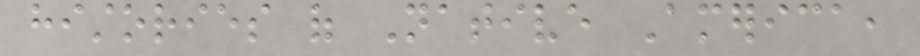histories of Native America,
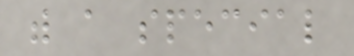with a special
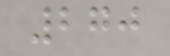270
